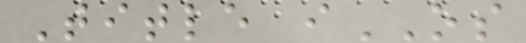Title iOS
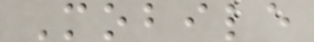Mobile
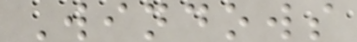Windows
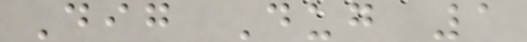Dig Dug 1
